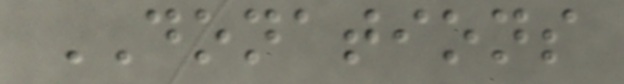DONATIONS
